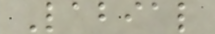Labial
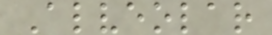Alveolar
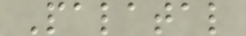Palatal
